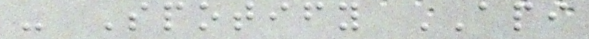- Spotify API
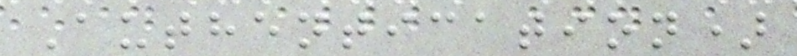Authentication)
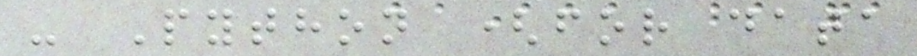- Python (for data
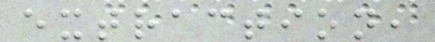extraction,
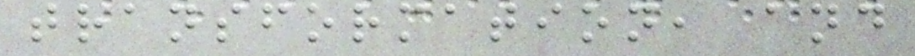transformation, and
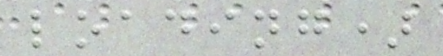loading)
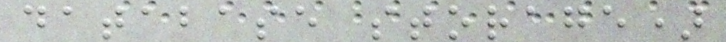database storage)
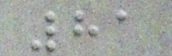81
